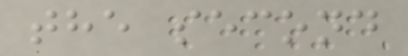the second
